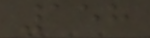158
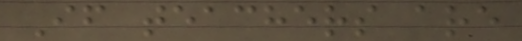If teachers are
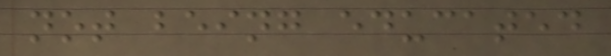not being educated
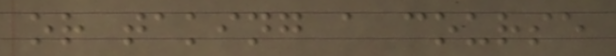or taking a course
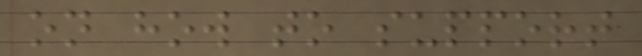on how to support
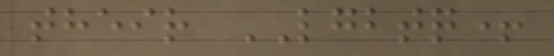their LGBTQ+
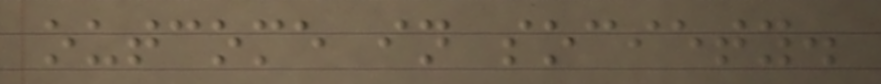outcome in society.
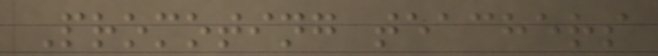Promoting teachers
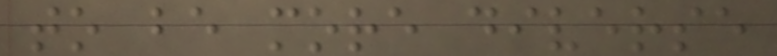to be more diverse
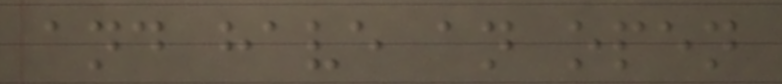and have an open
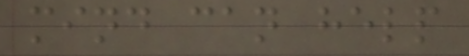mind can help
